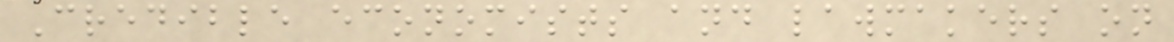Credible economists and lawmakers on
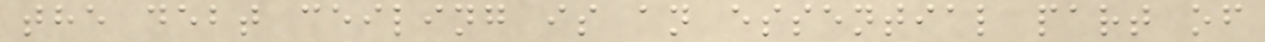the debt ceiling is an essential part of
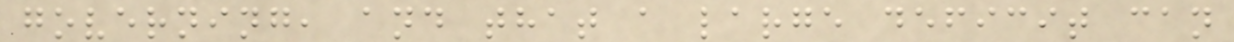governing, and that a large deficit can
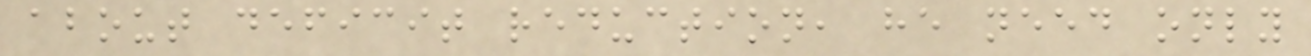about deficit reduction, he need only
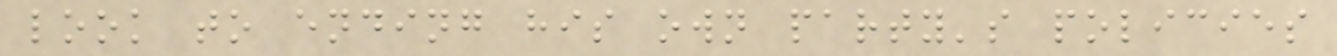look to ending his own party's policies
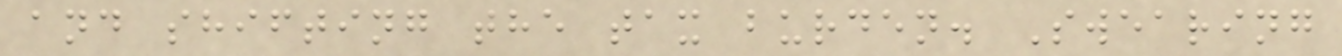and shifting the tax burden. Swearing
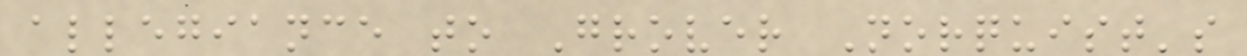allegiance to Grover Norquist's
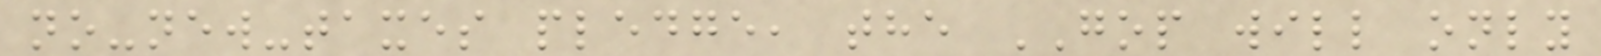no-new-taxes pledge, the GOP will only
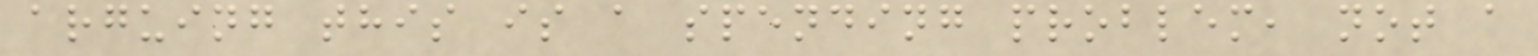arguing this is a spending problem, not a
